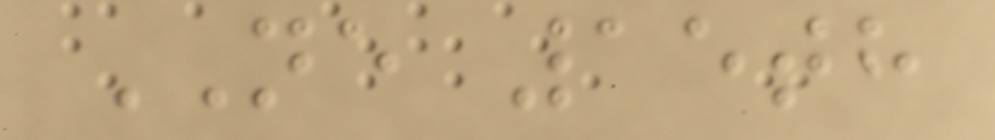NE 15th
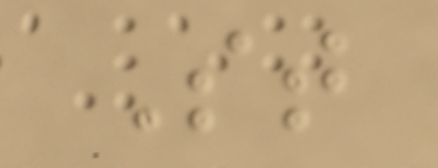St
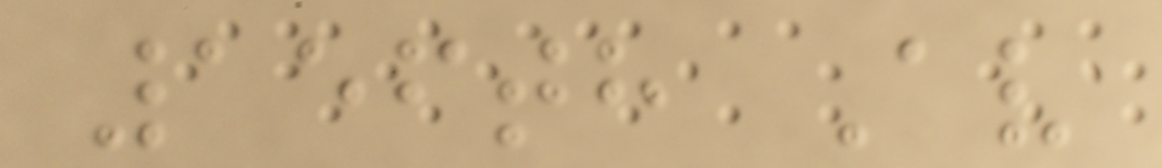156th Av
